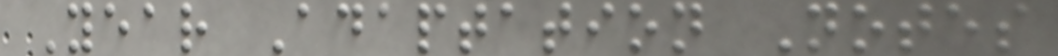Year Adaptation Notes
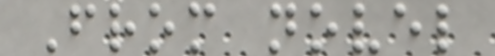From novel
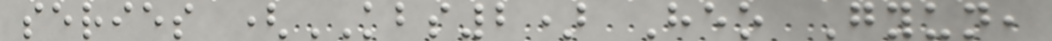series (KBS2) Heo Gyun,
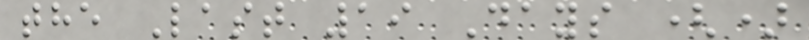the Last 19 Days ()
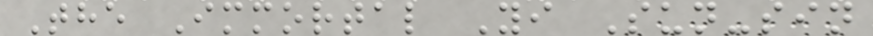The Immortal Yi Sun-sin
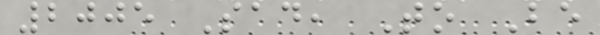2005 Sad, To Be
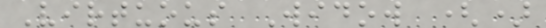Virtuous Widow ()
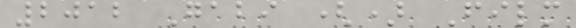2012 Gabi () Film
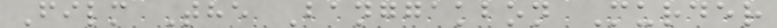Film The Banggakbon Murder
